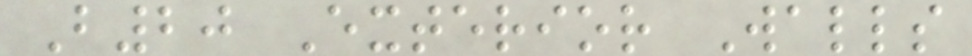B20 Exterior Walls
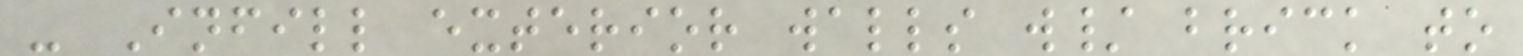- Infill exterior walls w/ brick to
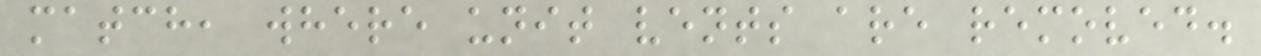match, where unit vents are removed.
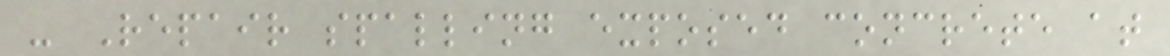- Repair spalling exposed concrete at
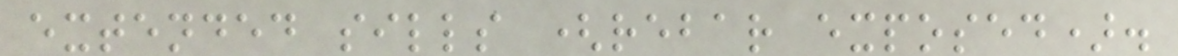extended sills (rebar exposed).
